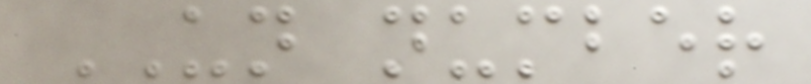UN number
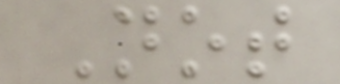Not
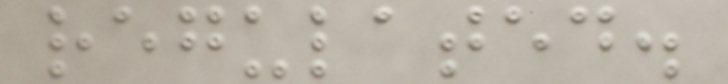regulated.
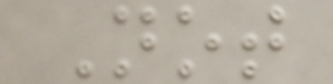Not
